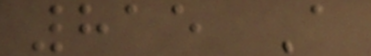815 A
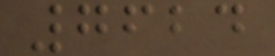7624
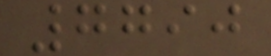7790
